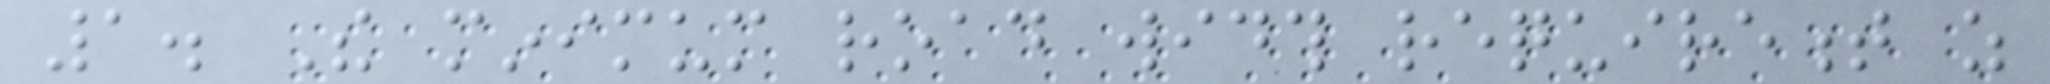1. The minimum road width requirement as
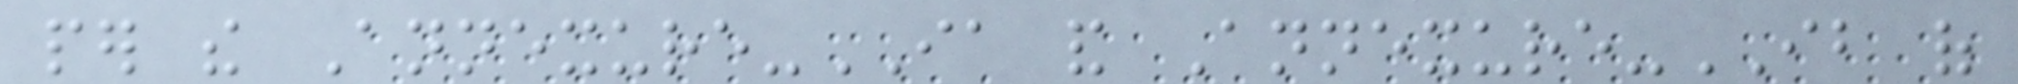per the Annexure-IA and Annexure-IB of
